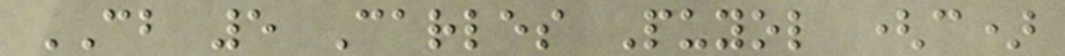CB 5 Carles Puyol (c)
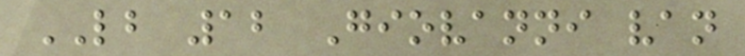LB 12 Giovanni van
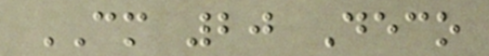CM 20 Deco
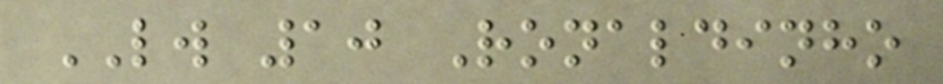LW 10 Ronaldinho
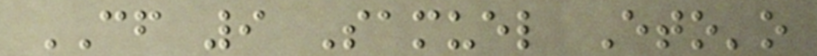CF 9 Samuel Eto'o
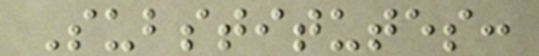Substitutes:
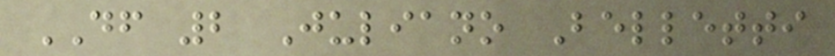DF 2 Juliano Belletti
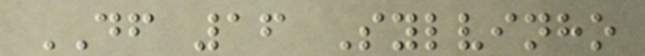DF 16 Sylvinho
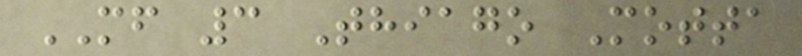MF 3 Thiago Motta
